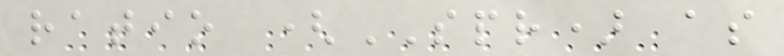ratio (SPR) as
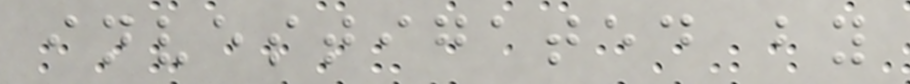investigated by
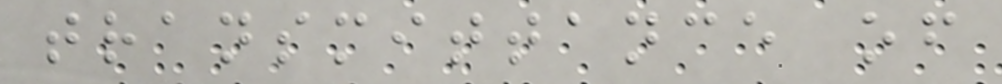transmittance of
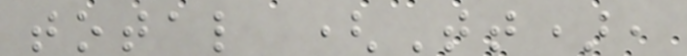total (Tt),
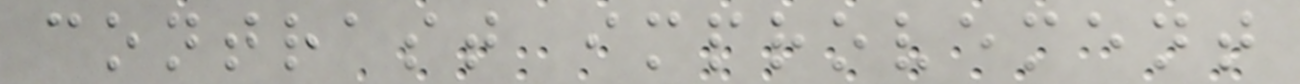contrast improvement
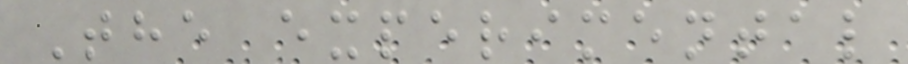The experimental
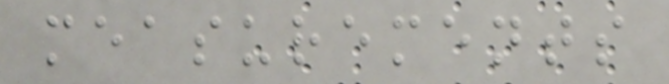measurements
